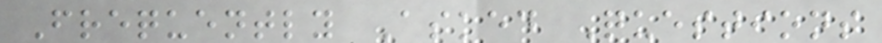Frequently Asked Questions
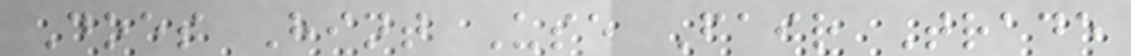Does Hint Use Fair Trade
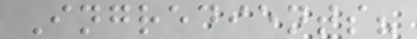Ingredients?
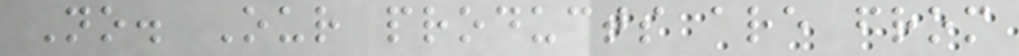No. Our products are from
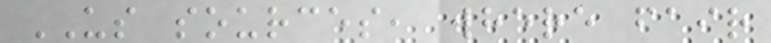US sources, where fair
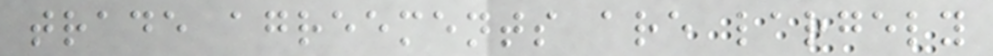trade agreements are largely
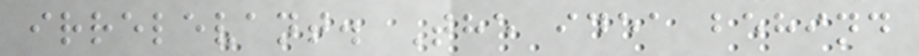irrelevant. The idea behind
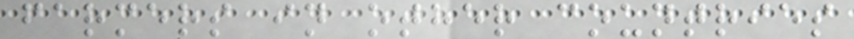farmers in other countries
